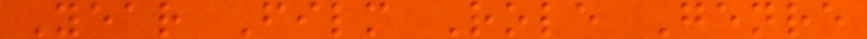Year Film Role Genre
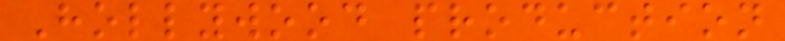Hollywood production
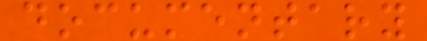documentary
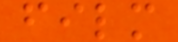film
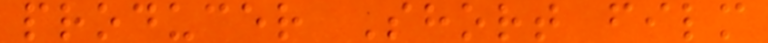producer Short film
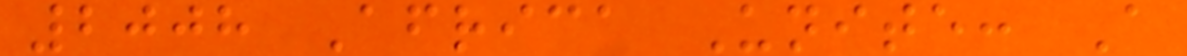2008 Africa Unite: A
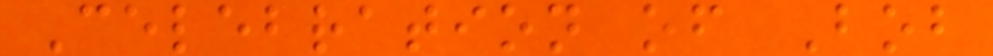Celebration of Bob
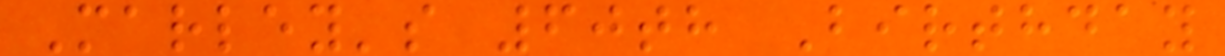Marley's 60th Birthday
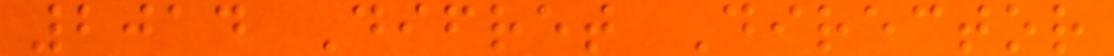2014 Difret Director
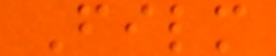Film
